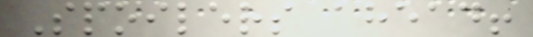Spoilers ahead!
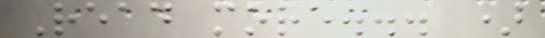Read more... )
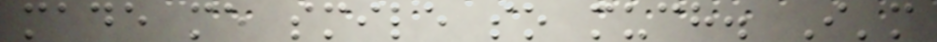made me smile so much. I'm
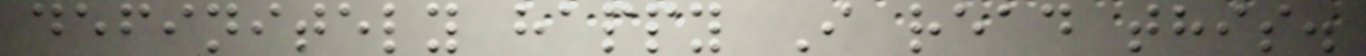definitely happy I read this.
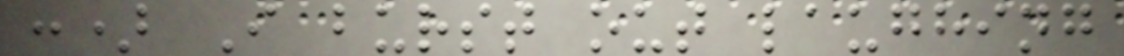:) I burst out laughing
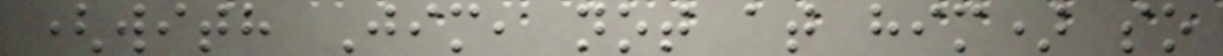(with Jim, not at him) so
